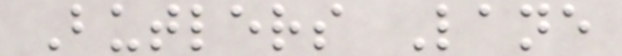Butlers Lane
